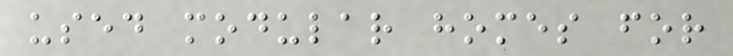used modular homes for
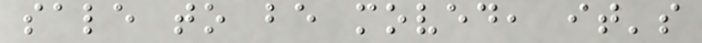sale to be moved, it's
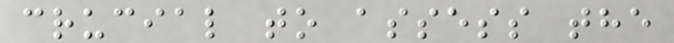crucial to assess the
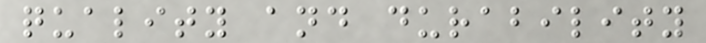quality and durability
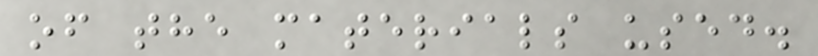of the materials used.
